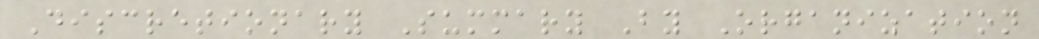Discretionary Summary By Organization
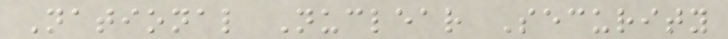National Nuclear Security
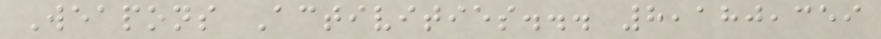Weapons Activities... 8,180,359
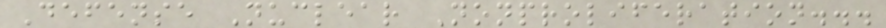Defense Nuclear Nonproliferation...
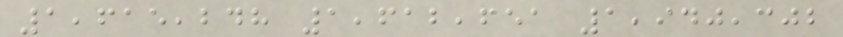1,615,248 1,612,651 1,940,302
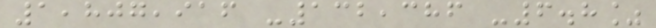1,807,916 -132,386 -6.8%
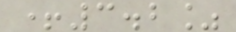+3.2%
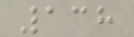138
